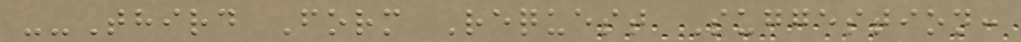--Third Form Request Suggestion:
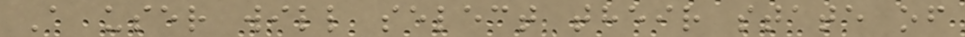A user will select their state of
